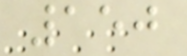150
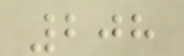208
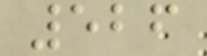526
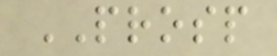PROSP
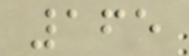165
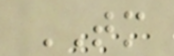TM
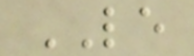LE
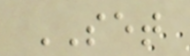SET
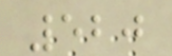520
